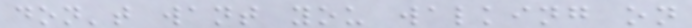don't want you walking on
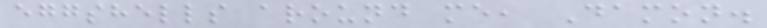eggshells around me, Damon.
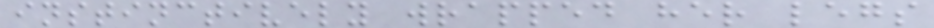instinctively wrapped her legs
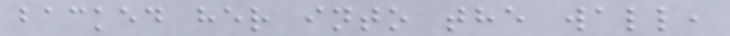backed her into the wall,
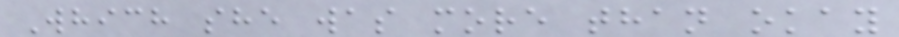Which she was more than okay
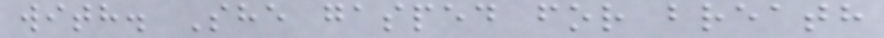with. She gasped for breath
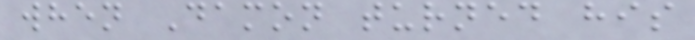when Damon turned his
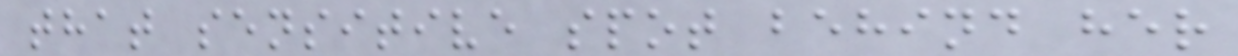that sensitive spot behind her
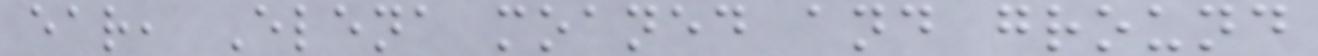ear, Elena moaned and ground
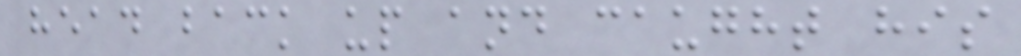head back up and caught his
